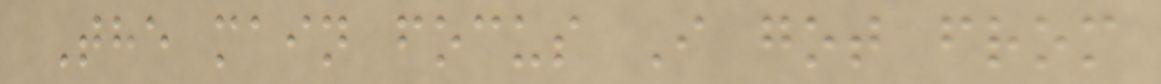The main focus I got from
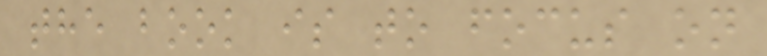the book is to focus on
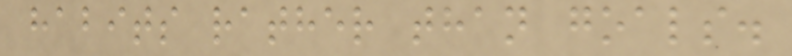habits rather than goals.
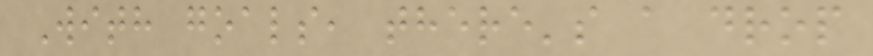With goals, there's a drop
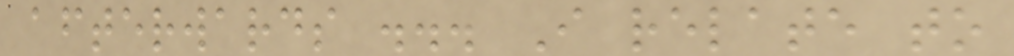afterwards ... I relate to
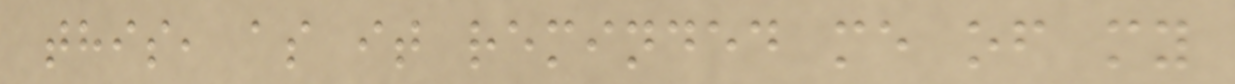this, as it reminded me of my
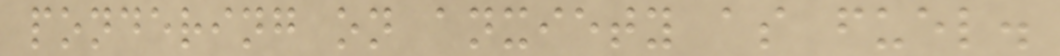pondering on anxiety as fuel.
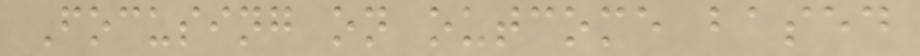Focusing on outcome based
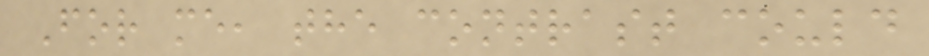For me, the contrast could
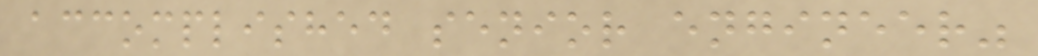accomplished senior engineer"
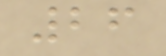26
